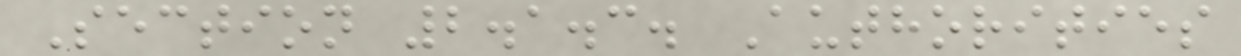Section 2.1.3. Authorities
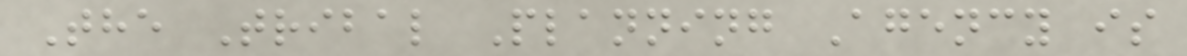The Tribal Planning Agency is
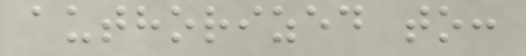authorized to:
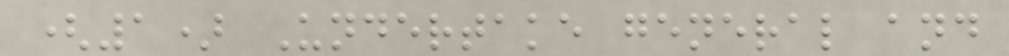(1) Undertake general and
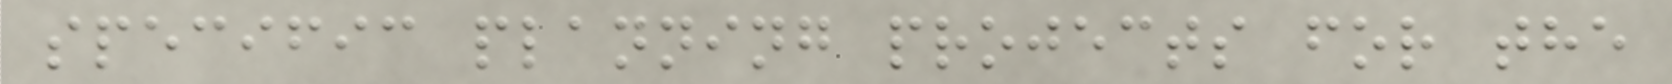specific planning projects for the
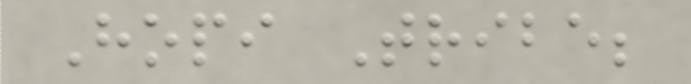Hopi Tribe;
